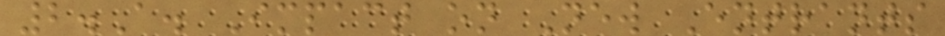2.A. Impact on New Entrants
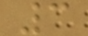3
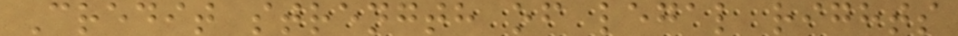Credit strength of legal rights
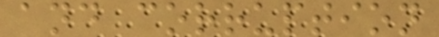and corruption
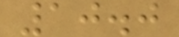10.0
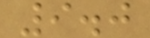9.0
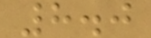8.0
